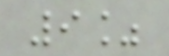9%
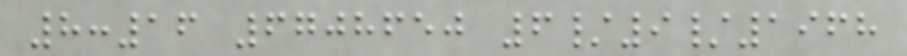8:16 6708650 6/9/1968
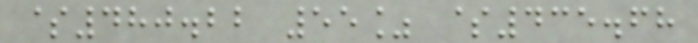$480.22 55% $435.68
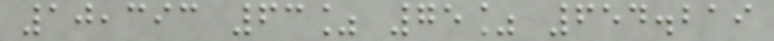10,393 63% 75% 654.219
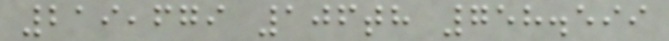219,679 106th 758.599
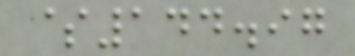$144.97
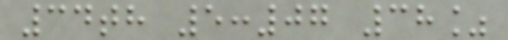34th 5:07 38%
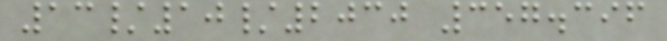13/10/2030 357.396
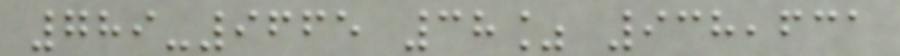789-9665 38% 938,631
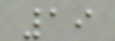19
